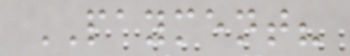PAYMENT?
